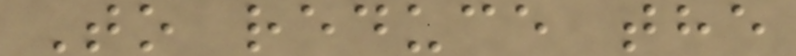To reduce the
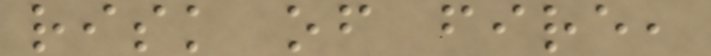risk of fire,
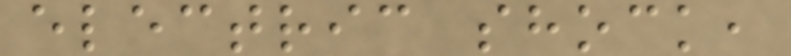electric shock,
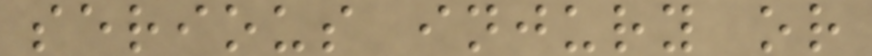serious injury or
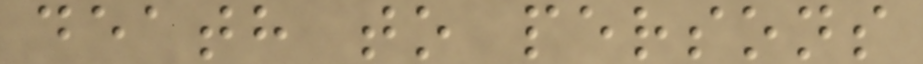death to persons
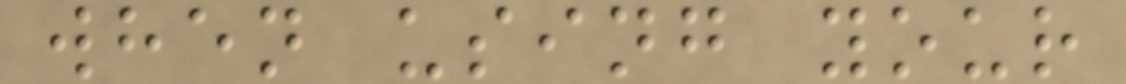when using your
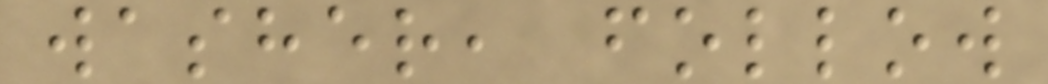washer, follow
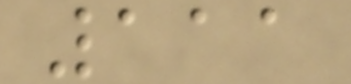111
